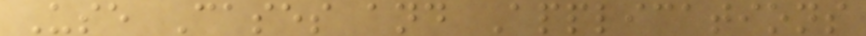Use Cases and Applications
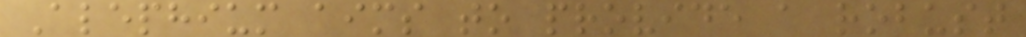Alephium aims to provide a robust
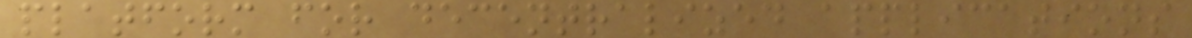platform for decentralized applications
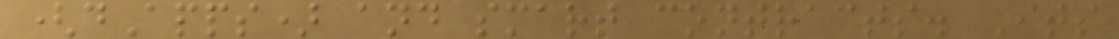(dApps) and smart contracts. Its
